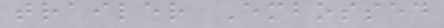trailer Embossed
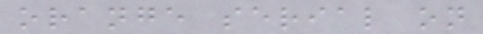orange serial on
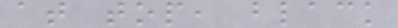at top, black
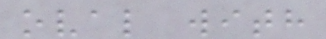oval with
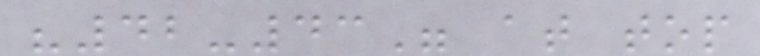"42-43" at top
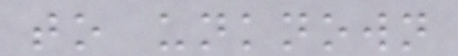to unknown
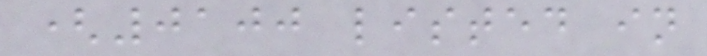(0100 listed in
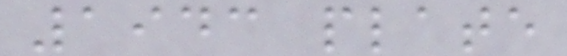1943 plate
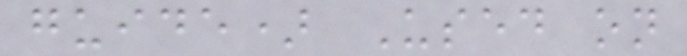guide) Used on
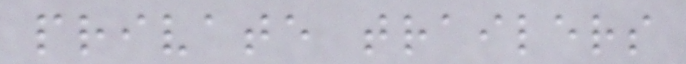private trailers
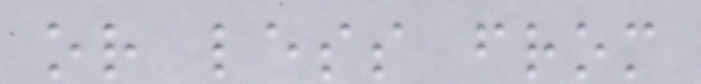or less from
